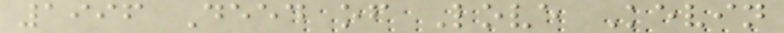1996 Deed of Love Kevin
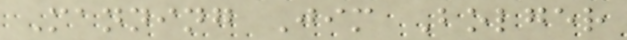Manning Jim Bolger
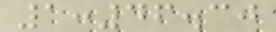1:46.30
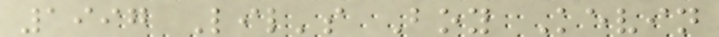1997 Lil's Boy Kevin
